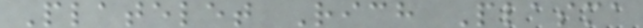Platelet Rich Plasma
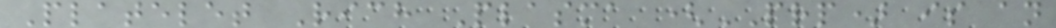Platelet Rich Plasma (PRP) is an
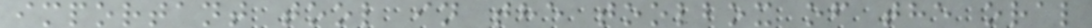important tool in the toolbox of the oral
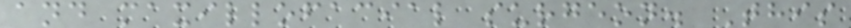and maxillofacial surgeon. This
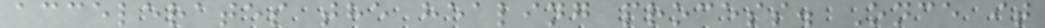accelerates the healing process. Once it
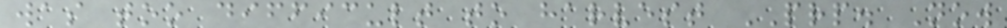was too difficult to harvest PRP. Now
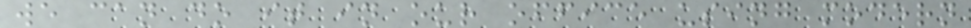we can do it in our office using modern
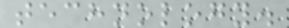technology.
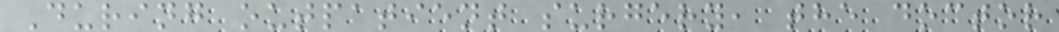During outpatient surgery, the doctor
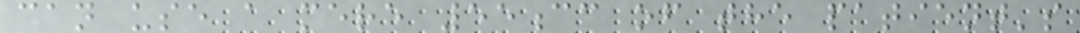can use a mere 55cc of the patient's
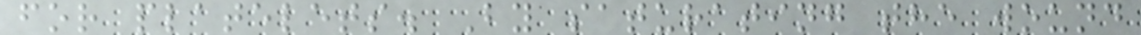for platelets. By saturating the wound
